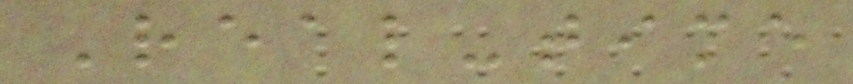Real-time
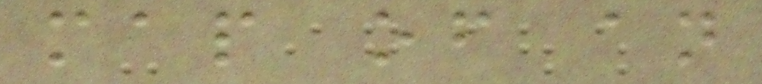map of an
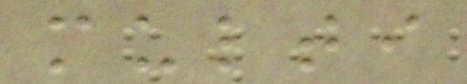multi
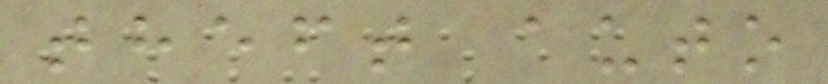theft auto
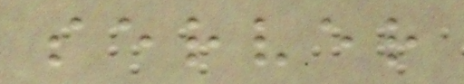server
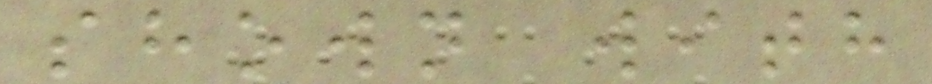shown with
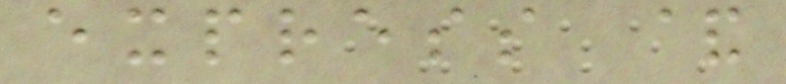express &
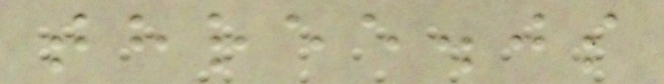three.js
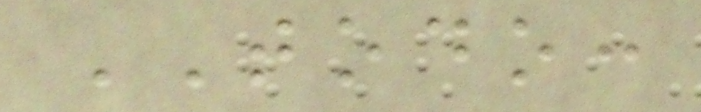TODO:
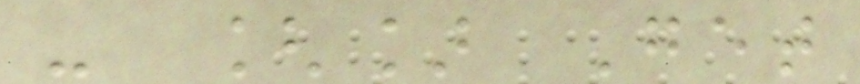- [] Get
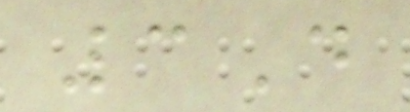3D
